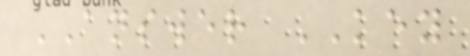ANSWER KEY
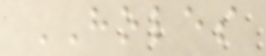HOLES
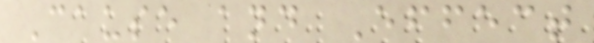Cause and Effect
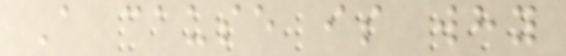A cause is why
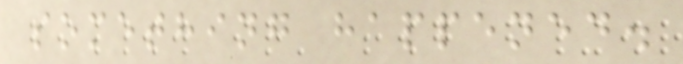something happened.
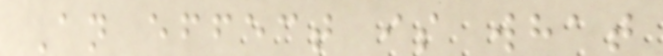An effect is what
